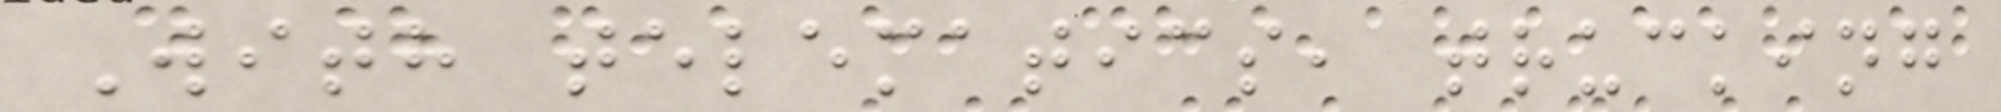With telematics, trucking
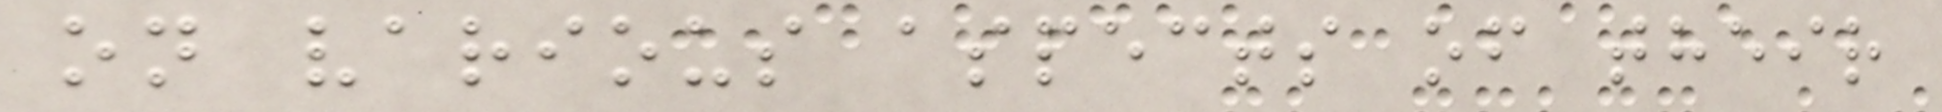on various aspects of their
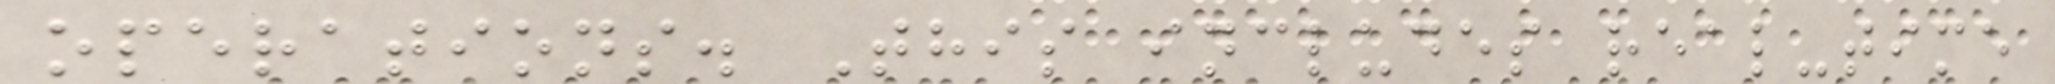operations. This includes real-time
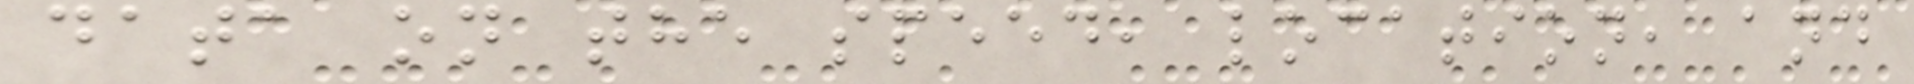data on the speed, location, and
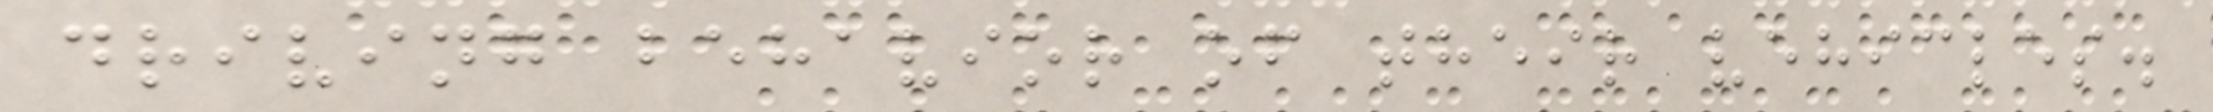driving behavior of their vehicles.
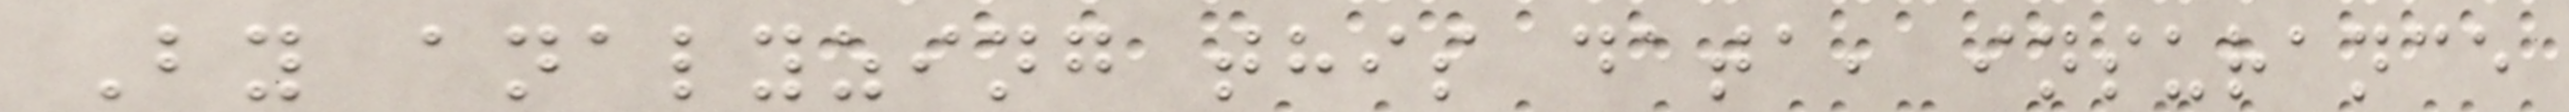By analyzing this data, insurance
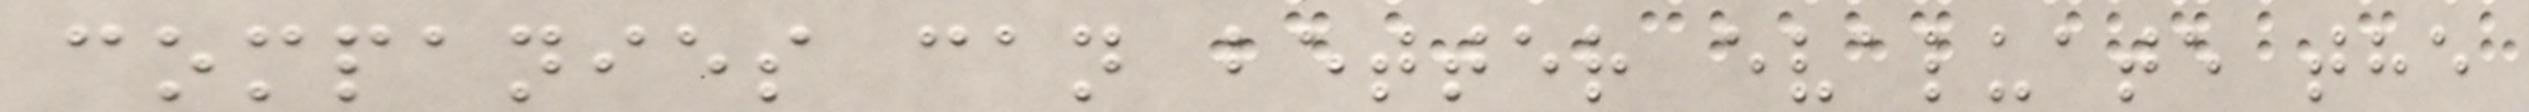companies can better evaluate the
